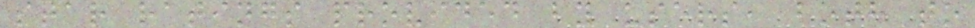star ratings provided by users, both to
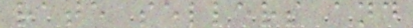rate sellers and
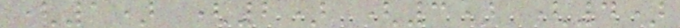(1) (2) (3) (4)
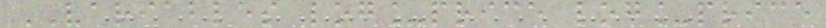VARIABLES log_price log_price
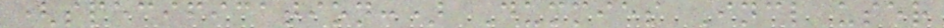(specification:) Dummies Incl user
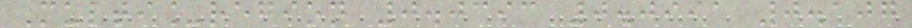Multi_region 0.0393 0.0991 0.107
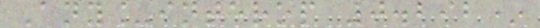Any_interop 0.292*
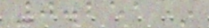0.251*
